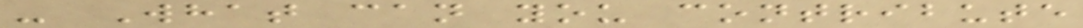- What can you contribute
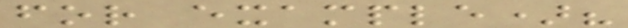for example)?
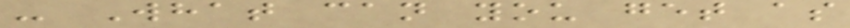- What can you get as
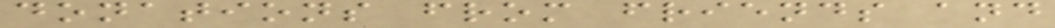donations from friends and
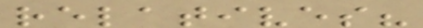relatives?
